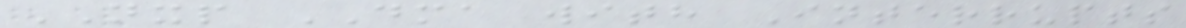NXP DMA with Interrupts
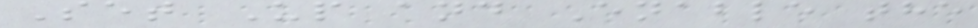Set Up and Enable the
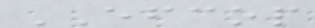EFCOP
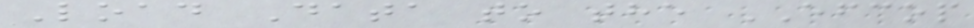Load Data to the EFCOP
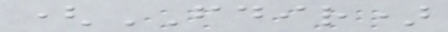(FDIR)
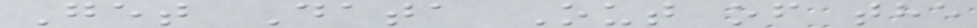Get Data Out of the
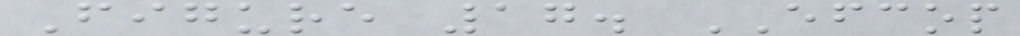Figure 17. EFCOP
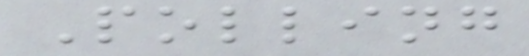Polling
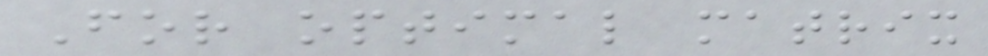For optimal matrix
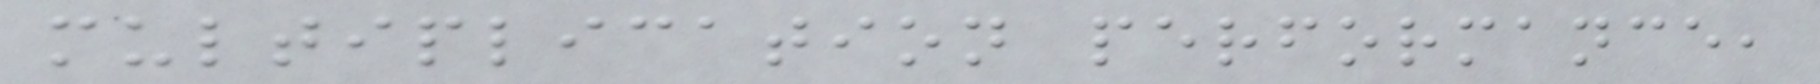multiplication performance,
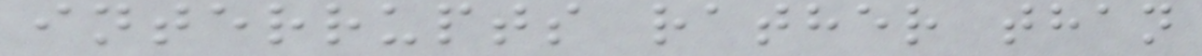interrupts rather than
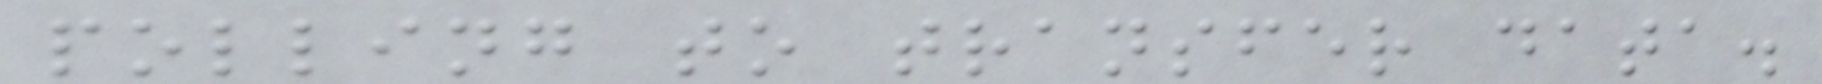polling to transfer data.
